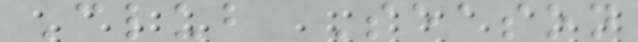Club Season
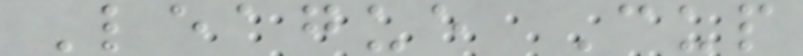League Cup
